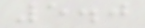5.0
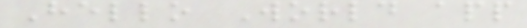Hello World app
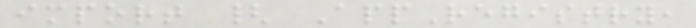import { AppRegistry,
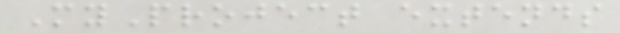MyProject extends
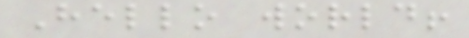Hello world!
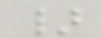}
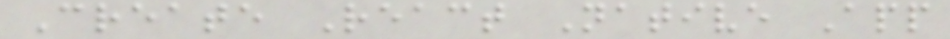Create React Native App
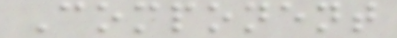Component
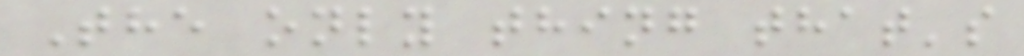The only thing that's
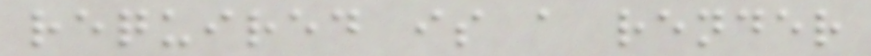required is a render
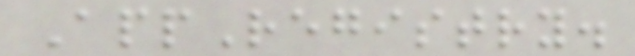AppRegistry.
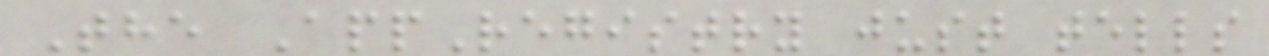The AppRegistry just tells
